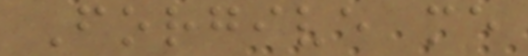Forgive me
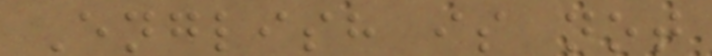English is not
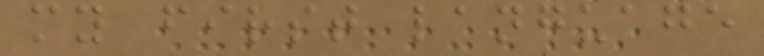my first language
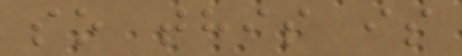so this is
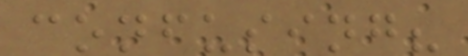confusing?
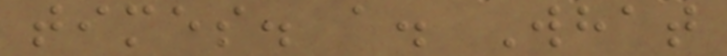times. a. What
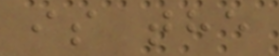is the
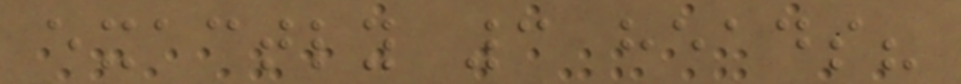exactly 3 heads?
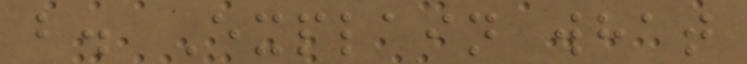b. Explain what
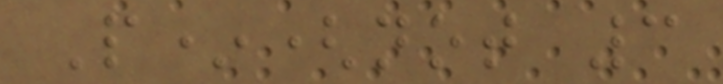P*(not 3
